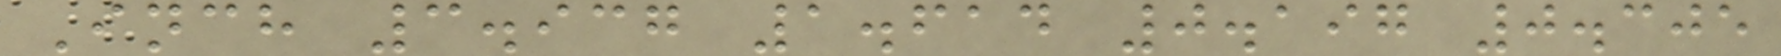Inch 3.937 1.614 0.197 0.305
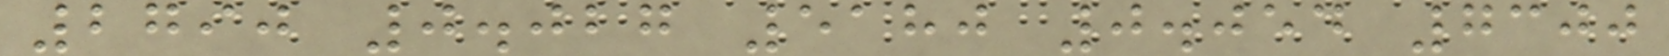2790 0.027 5180 0.054 7300
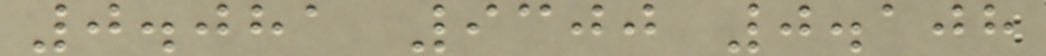0.081 9300 0.108
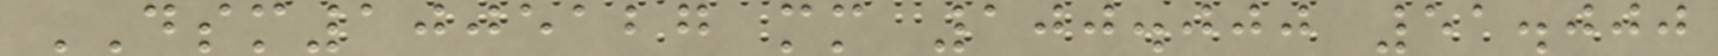DSM1005127 mm 100.000 51.000
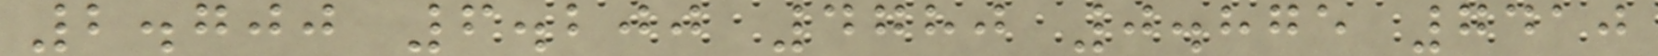2.700 6.200 4780 0.875 7410
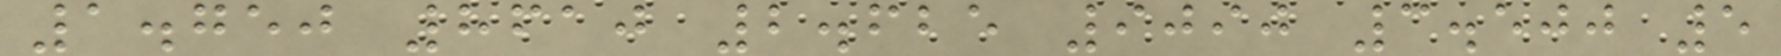1.750 8610 2.625 9090 3.500 5
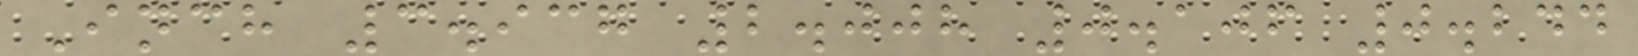Inch 3.937 2.008 0.106 0.244
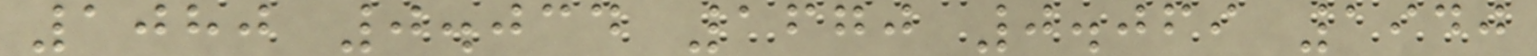1080 0.034 1670 0.069 1940
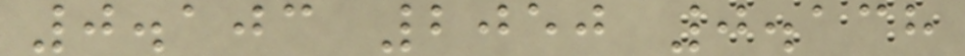0.103 2050 0.138
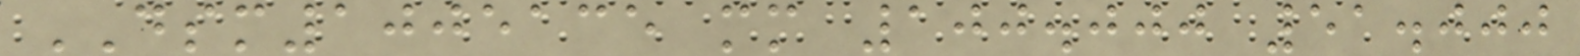DSM1005135 mm 100.000 51.000
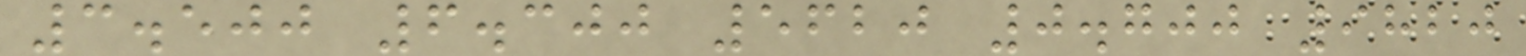3.500 6.300 5620 0.700 9820
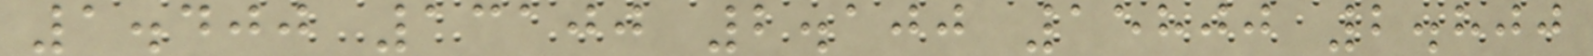1.400 13100 2.100 15800 2.800
